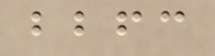bbfc
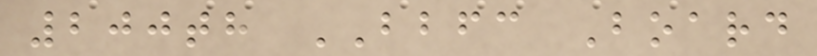200th BBFC Board
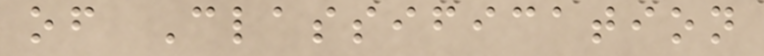of Classification
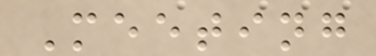Meeting
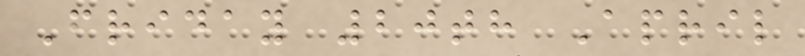Friday 20th April
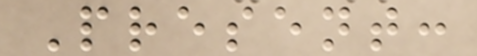Present:
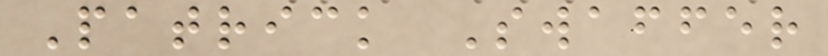Patrick Swaffer
